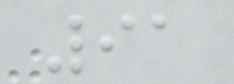91
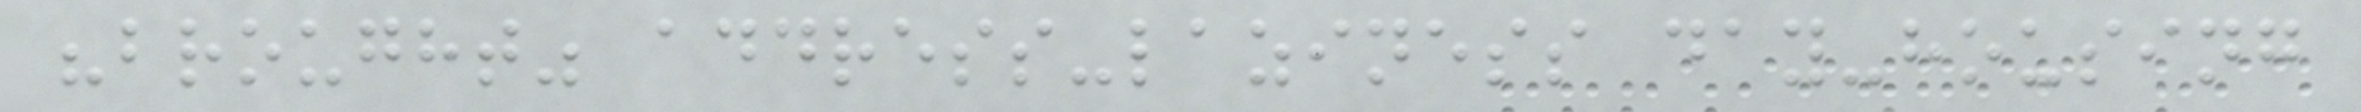"brought" address-laziness day-housing
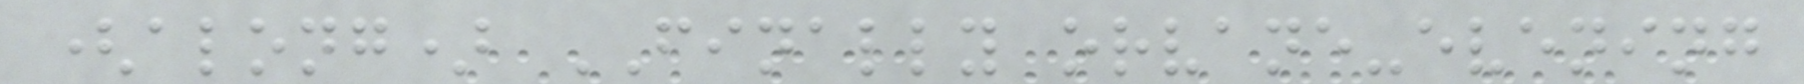(along) FINALLY orvane-evening
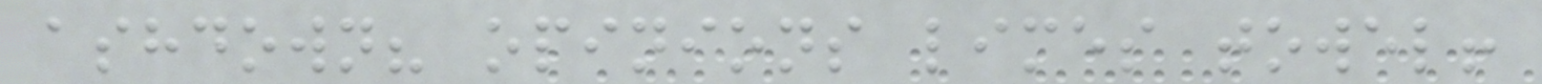ashdown? opinions limes towel!
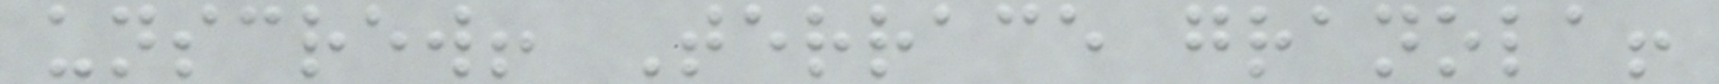unscrew! Terrace granola!
